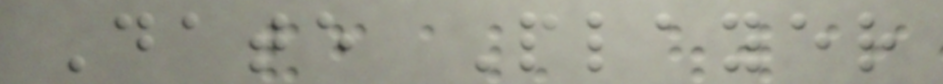Date Player
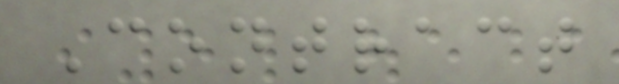Contract
